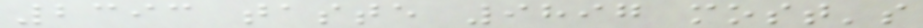2393 taste 9897 most's
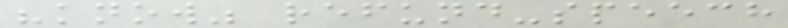"know" refund-speech
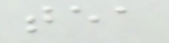tea
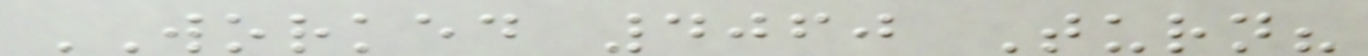WORKED 4060 Turn?
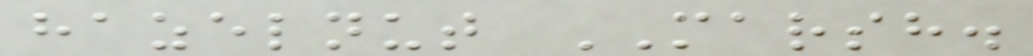hazelnut MARSH.
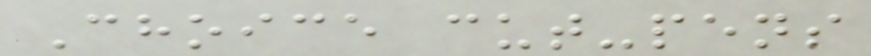Choice cut-pens
